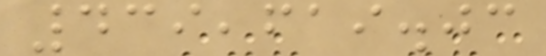439,619.03
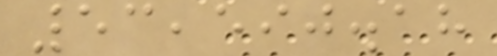53,590.18
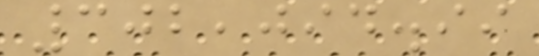302,094.99
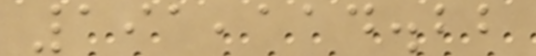191,114.22
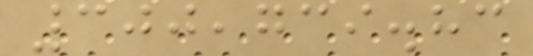300,739.83
